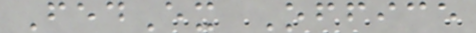FedEx Office
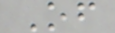Of
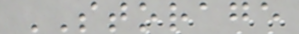STORAGE
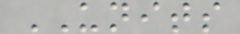UNITS
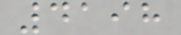4198
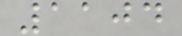1104
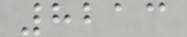8213
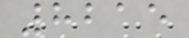8215
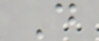D
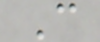C
